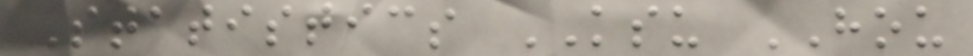Statistics KSU HOU
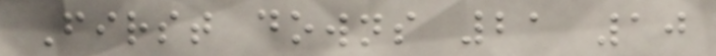First downs 21 10
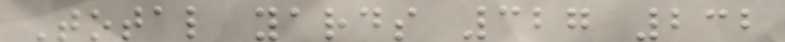Total yards 327 232
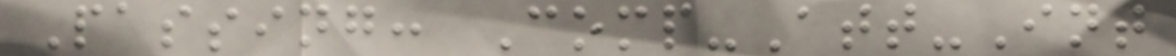Passing: Comp-Att-Int
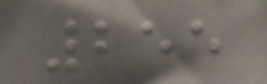255
